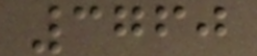3760
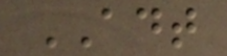ADT
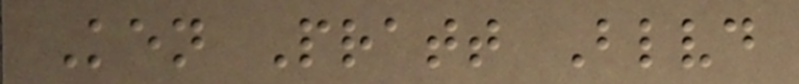Ken Pratt Blvd
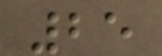25
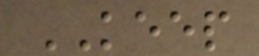KEEP
